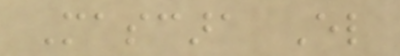Mascara El
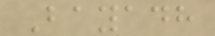Bayadh
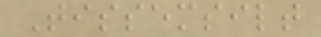Tissemsilt
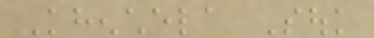Khenchela Souk
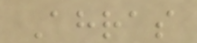Ahras
